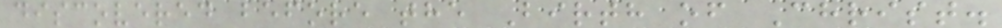discovered before the Birth of Christ.
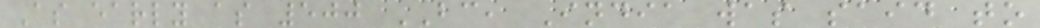As early as 500 BC, India was said to
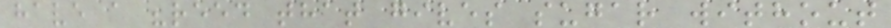have a "reed that gives sugar without
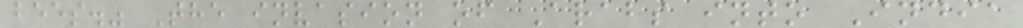bees." The invasion of Arabs into India
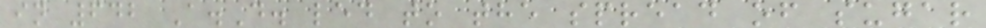in 642 A.D. led to the spread of sugar
